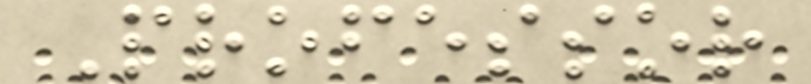Professor
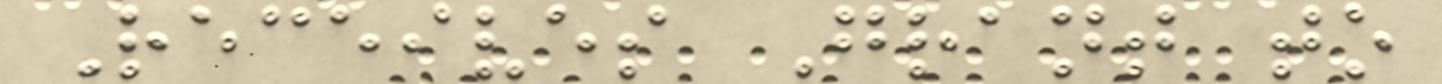Receives Grant to
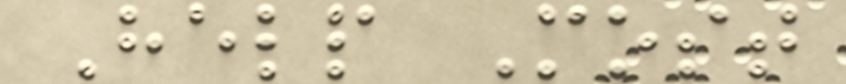Help Most
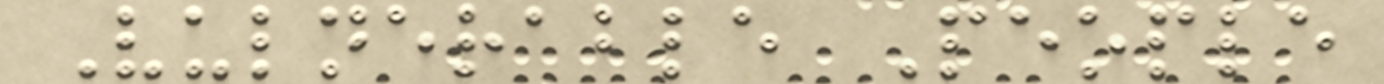Vulnerable People
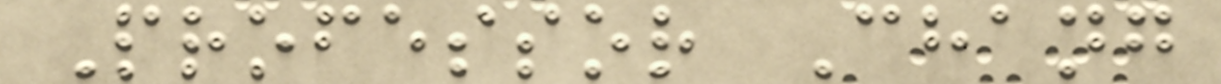Professor Chang
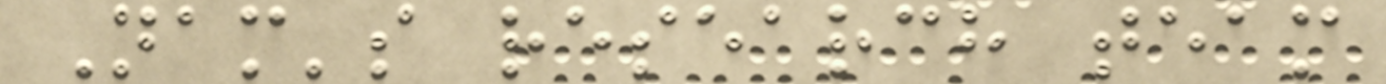Nam's research team
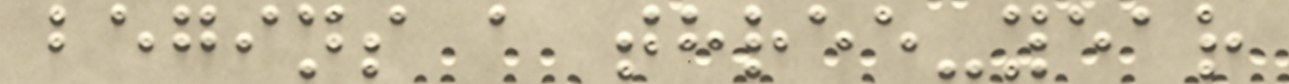begins a three-year
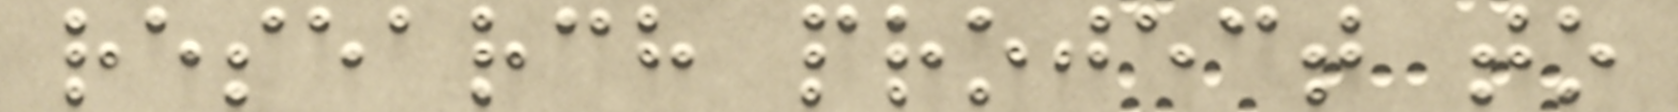research project to
